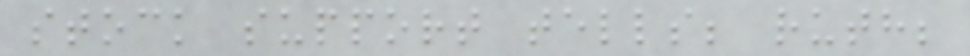stock support tells; ruth;
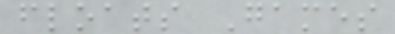floats Games
